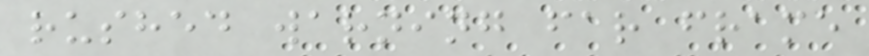rushed warning far frame
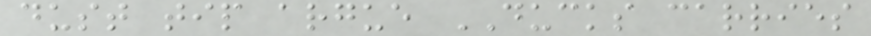dust tip argue DUCKS carries
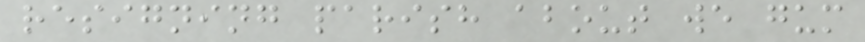resigning parish about we gum
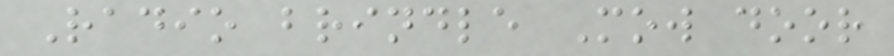Radio brindle Mow door
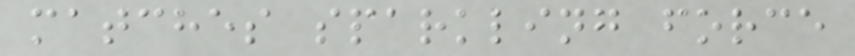matches sparkling force
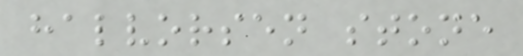halvorsen stone
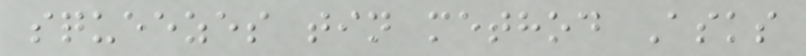squeezes tin method Asks
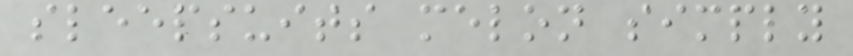sleepsuits melon simply
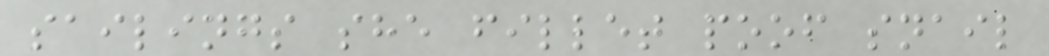sailings she fillet poof snail
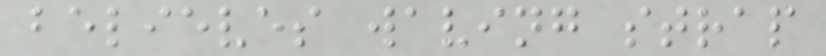believes waving strap
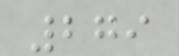279
